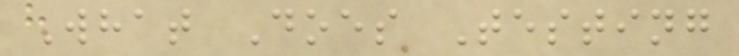What Does Testing
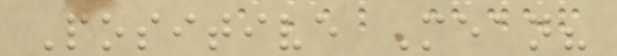Positive Mean?
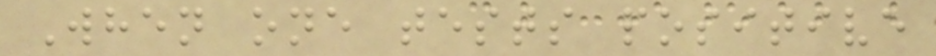When one tests positive
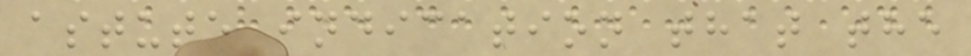astute indication that the
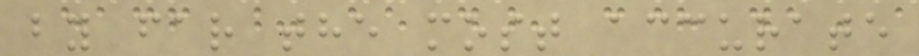by far the most accurate
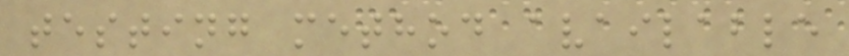testing method available
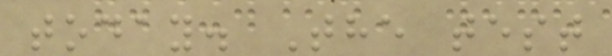today. The test
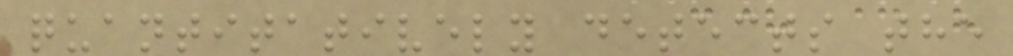quantitatively detects the
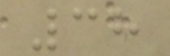38
